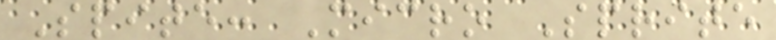Spite: Micro Sprite
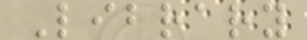Library
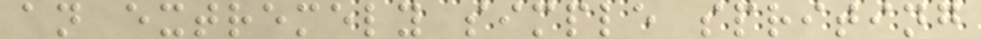an extremely simple spriting
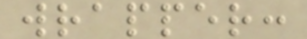wrapper:
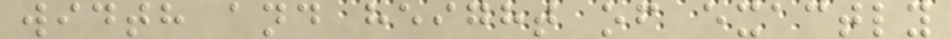width and height of exactly
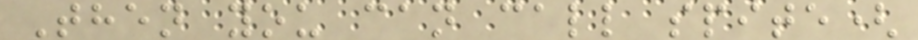Then you can call spite(
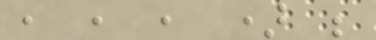, , , ) ;
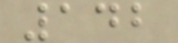142
